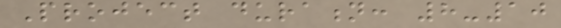Project duration: 8-10
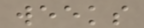weeks
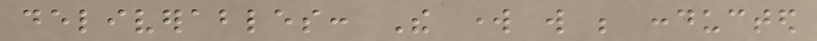deliverables: The work will be conducted
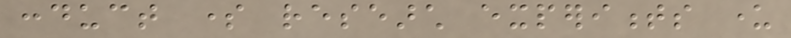conduct some research experiments under
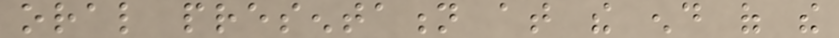oral presentation at the end of the
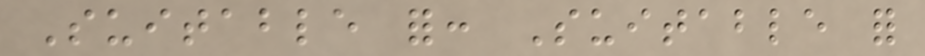Suitable for: Suitable for
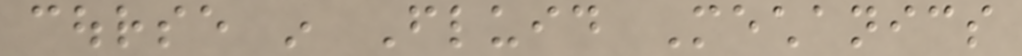course in Fluid Mechanics
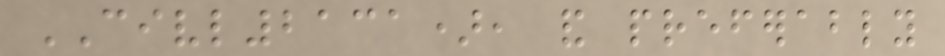CIVL2131), and preferably
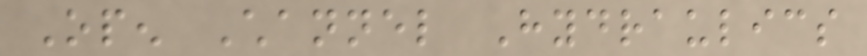Open Channel Hydraulics
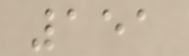151
